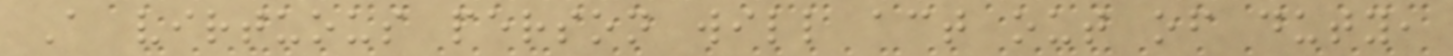A virtuous person will act out of duty,
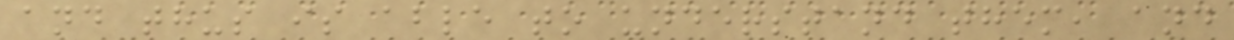and thus is able to understand them, and
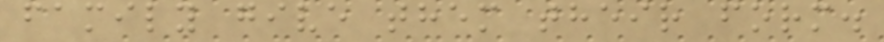family give them their form.
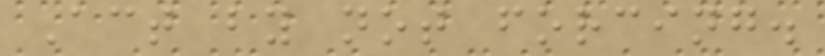Act by not forcing.
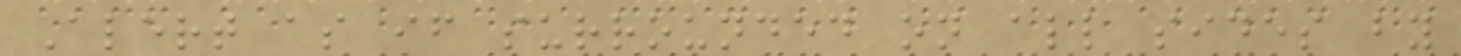Alert as if surrounded on all sides by
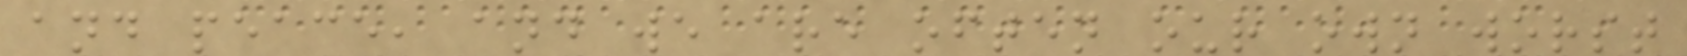and peace, and we are often our own worst
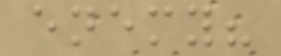enemy?
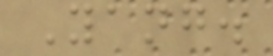Yang.
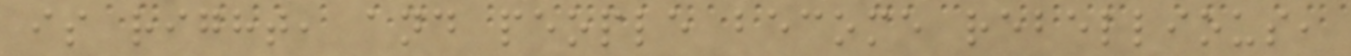is right, and people become rebellious,
